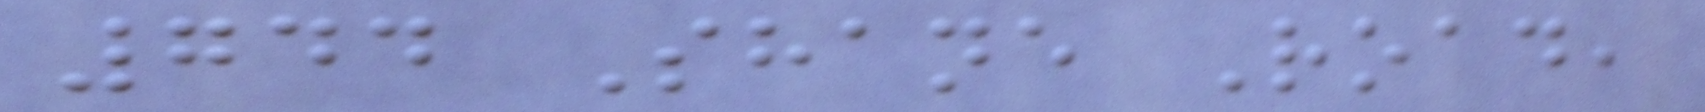744 Shane Road,
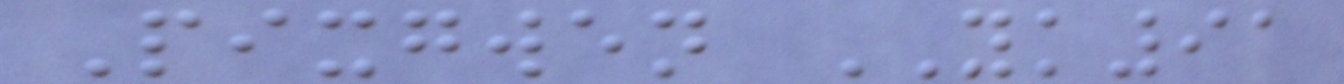Pixgwen YK91
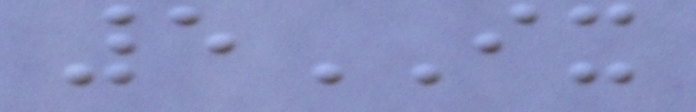5IX
